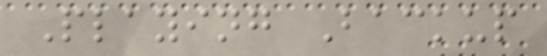Playing Backup
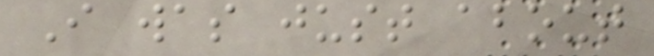I was just about
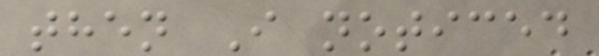then I noticed
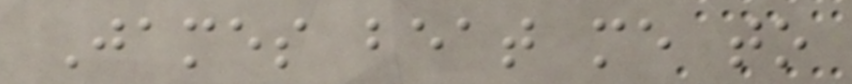James beat me to
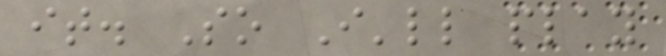it. So I'll play
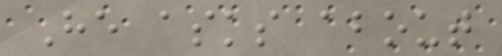He asks about
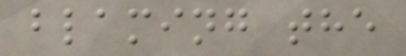blaming the
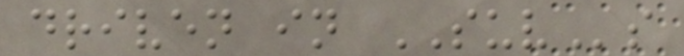driven in SUVs
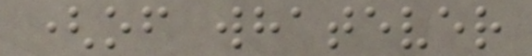(of whatever
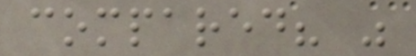compared? "
